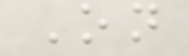On
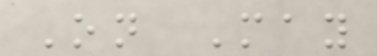On May
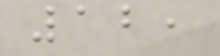12,
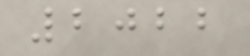2022
